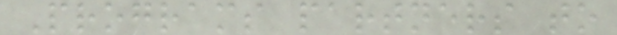Programs partners to
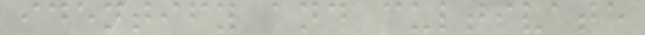identify and cultivate
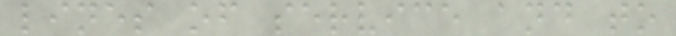lines of service and to
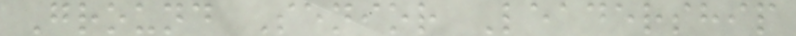Ground Senior Leadership
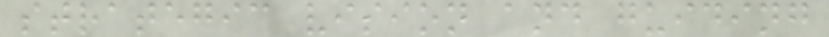strategic vision and guiding
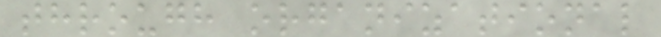through organizational
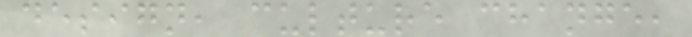design, culture change,
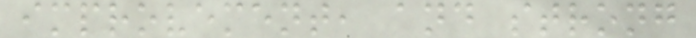improvement, and strong
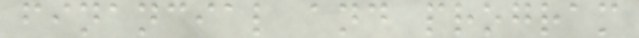financial and program
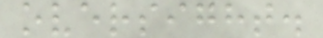oversight.
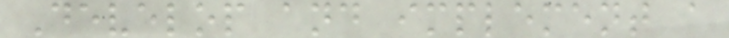Develop and implement a
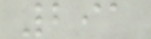291
